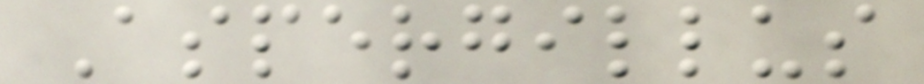Aspergillus
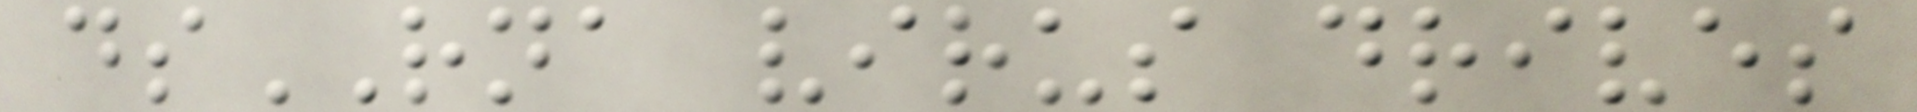dsRNA virus drives
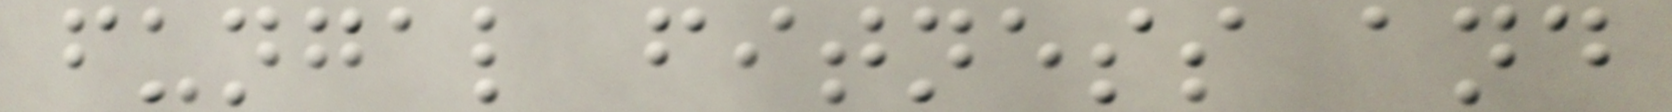fungal fitness and
